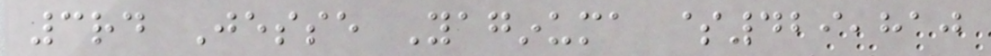3rd Jesse Yaginuma $429,810
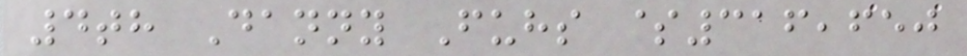4th Danny Fuhs $316,650
